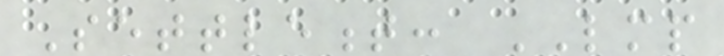Settlement: LMP
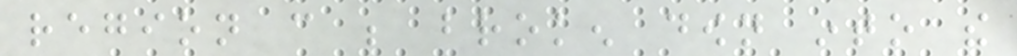region can be broken down into the
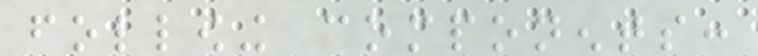following components:
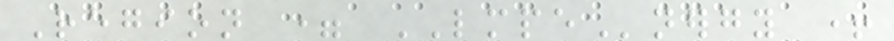Region = LMPEnergy +
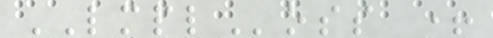LMPLoss +
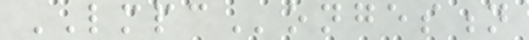LMPCongestion
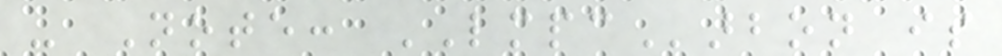- Note: LMPCarbon is
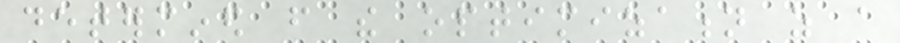determined from the optimization as a
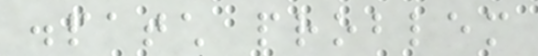dispatch problem
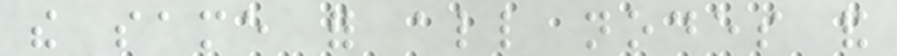the same for all nodes and
